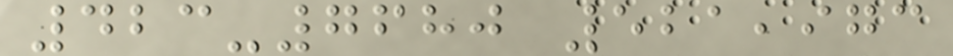423-7680 521,973
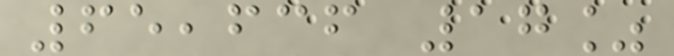65,636 17%
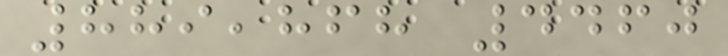889,868 4460
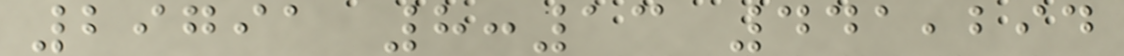29791 8:13 441,294
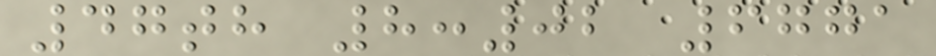47th 8:02 6771
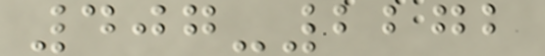407-2272
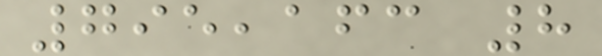795,163 8
